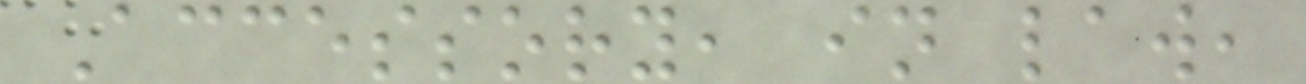Accessory, in law,
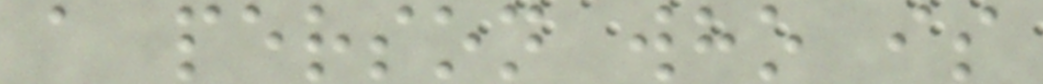a person who is
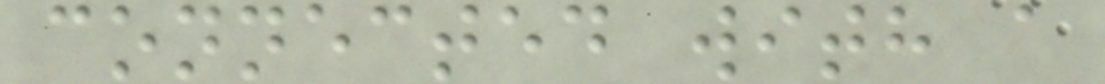connected with a
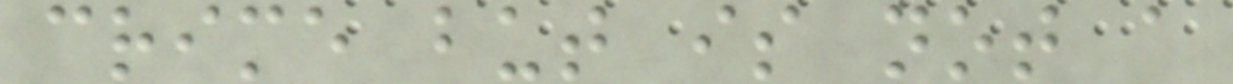crime but is not a
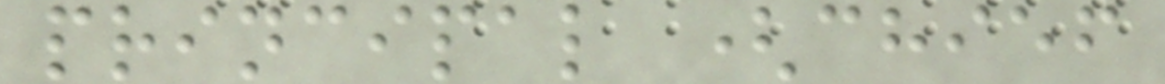principal (chief
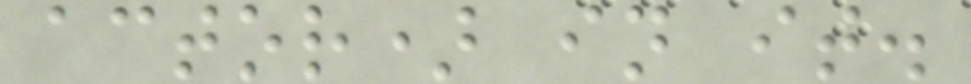actor) in it.
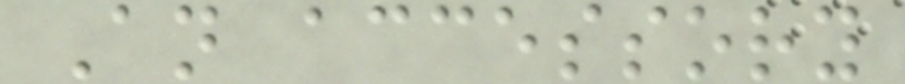An accessory
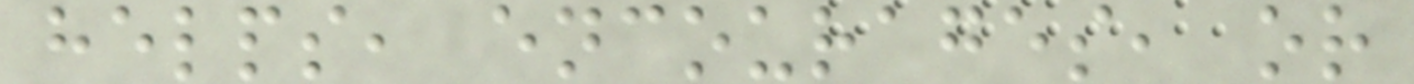helps, encourages, or
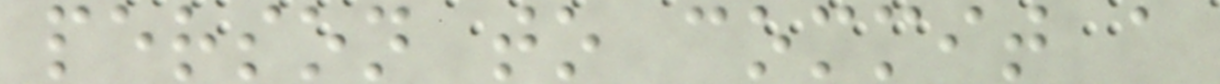person to commit a
